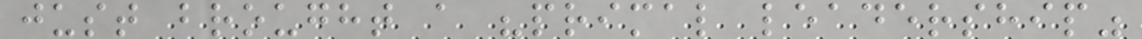just brought a "primal leadership"
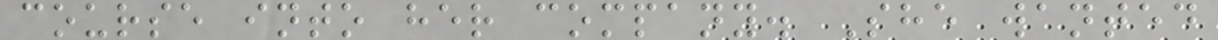course into her company. She wanted
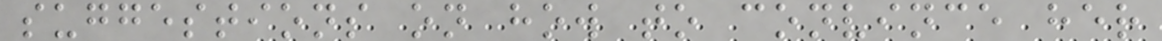suggestions on how to convince her
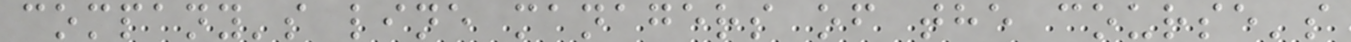company's line managers of the course's
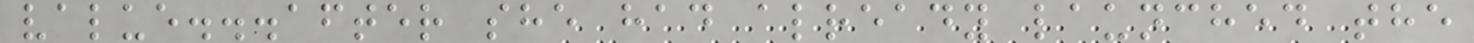value...after she had already launched the
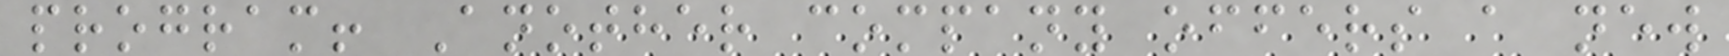program! Another company offers a new
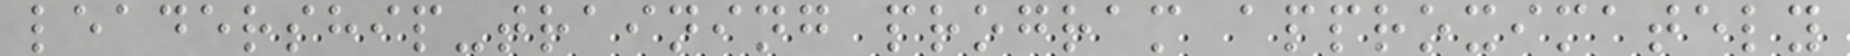leadership-training program approximately
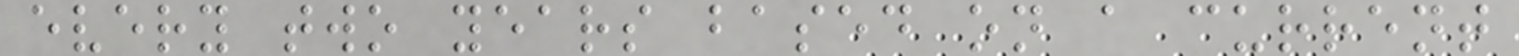every two years based on a current
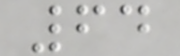64
